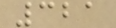321
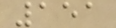151
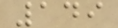149
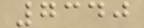7340
